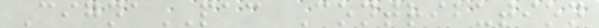CignaPAC Contribution
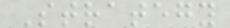Strategy
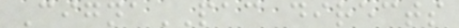CignaPAC directs
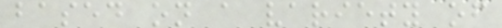based on a variety of
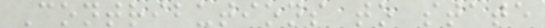Contributions to state
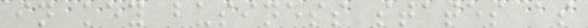in key business states as
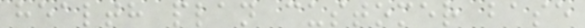health plan customer base
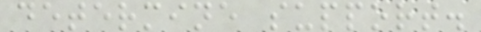determine support.
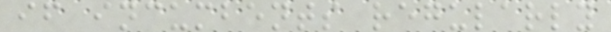if incumbents regularly
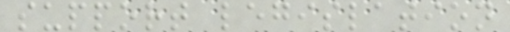support legislation
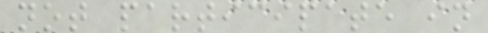not participate in
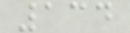134
